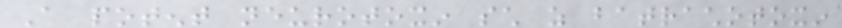A potent neurotoxin such as batrachotoxin
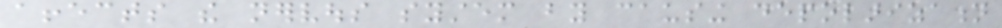affects the nervous system by causing depolarization
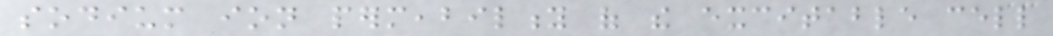sodium ion permeability of the excitable cell
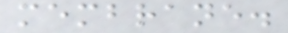membrane.
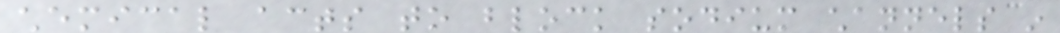chemical acts to block sodium channels in
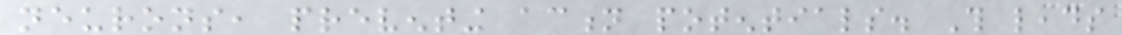neurons, preventing action potentials. This leads
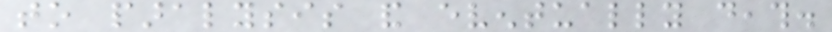to paralysis and eventually death.
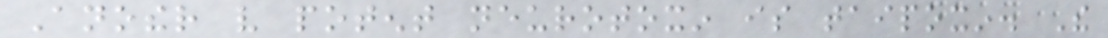Another very potent neurotoxin is taipoxin. The
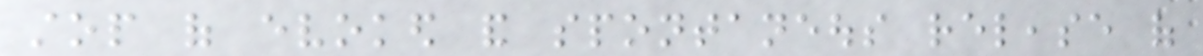stop of evoked and spontaneous release of
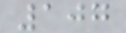107
